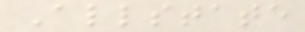Allstate
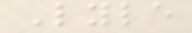Lyle
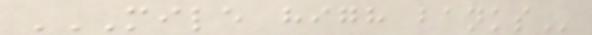MILE HIGH BANKS
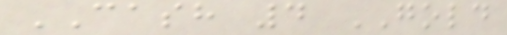CASH 4 GOLD
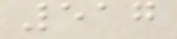517
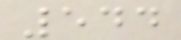544
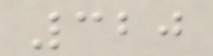320
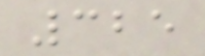325
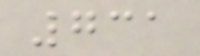731
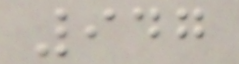947
